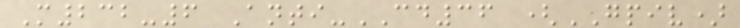M232-6 Anti-CD36 (GPIV)
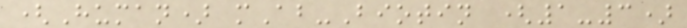(Human) mAb-Biotin (1-3)
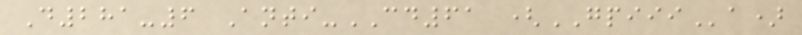D281-6 Anti-CD61 (GPIIIa)
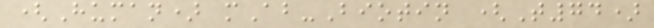(Human) mAb-Biotin (T74)
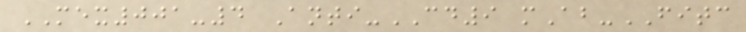MEX001-4 Anti-CD9 mAb-FITC
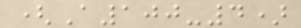(A100-4)
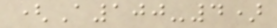(A100-4)
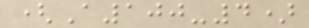(A100-4)
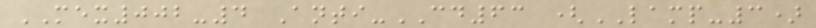MEX002-4 Anti-CD63 (LAMP-3)
